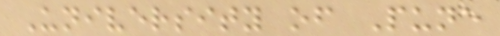University of Pune
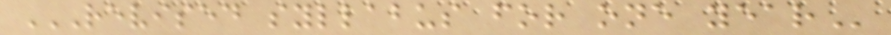REVISED SYLLABUS FOR ONE YEAR
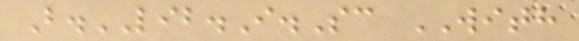B.LIB.I.Sc WITH
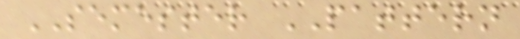SEMESTER PATTERN
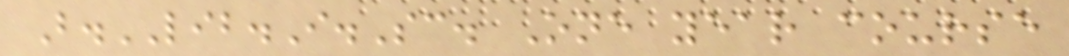B.LIB.I.Sc. One year course
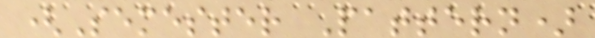(Semester Pattern)
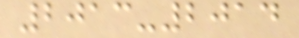2013-2014
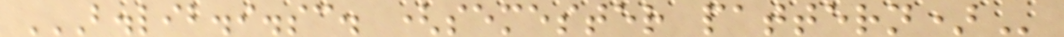B.LIB.I.SC. (SEMESTER PATTERN)
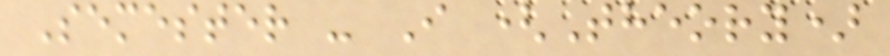Semester - I (Theory)
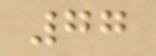77
